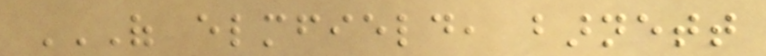OF ELMFIELD, BARNETT
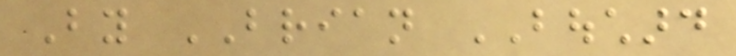By BRIAN BOUCHARD
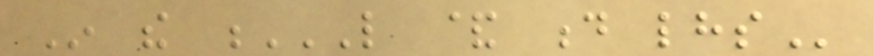In the L & D LHS
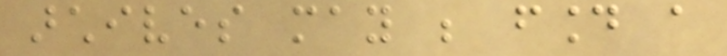archives may be found a
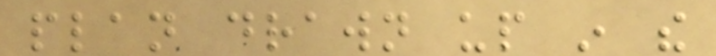plan drawn up in the
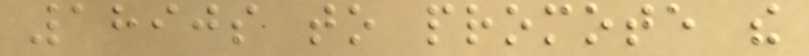1890s to promote the
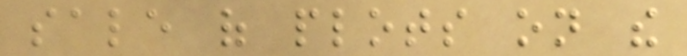sale of plots on the
